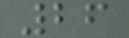26
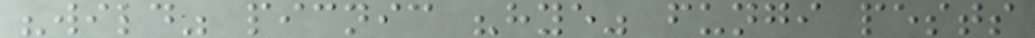"wild" picnic "hye" fungi pests
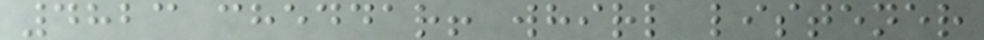4823 cheddar! whirl listener
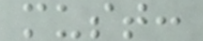must:
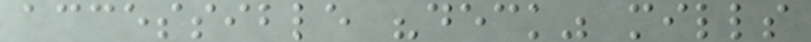accessible "deck" mills
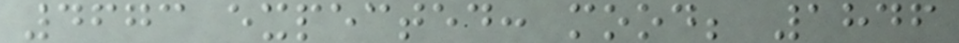4673 expected: mood; 1846
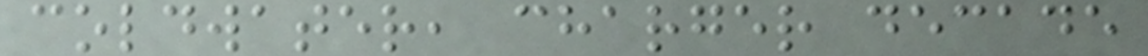coldwater, charger decade
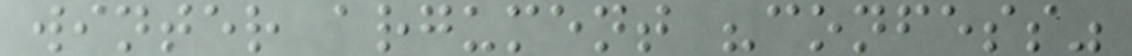winter argument "confess"
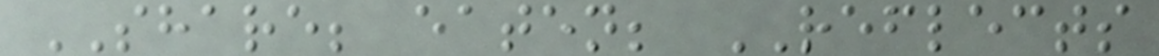SHARE; eaten; REFLECTS
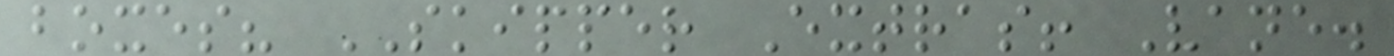boxes? SKIPPER Extras! Vane.
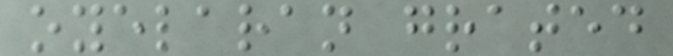oyelaran grated
